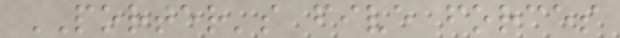PORTER's five forces
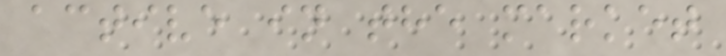active in the market
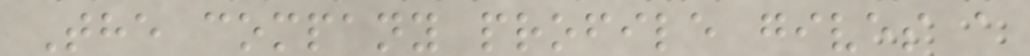The company profile gives a
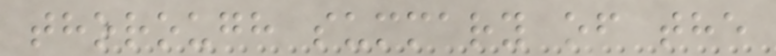thorough summary of the
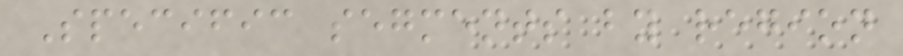Specific segments by region
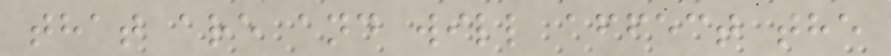that are and will affect the
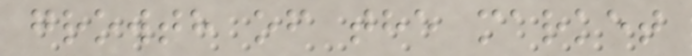growth of the market
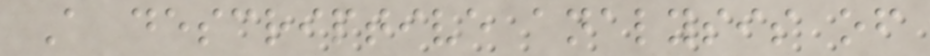A descriptive analysis of
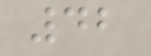42
